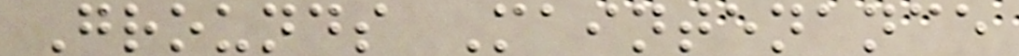Grounds Maintenance
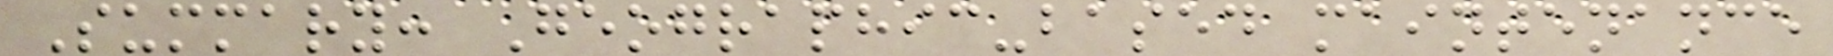Summary: Geographic-based maintenance
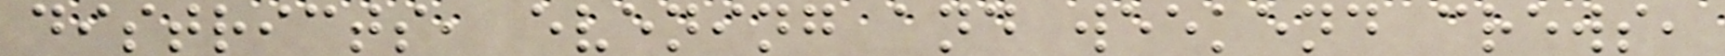districts, evening and weekend crews,
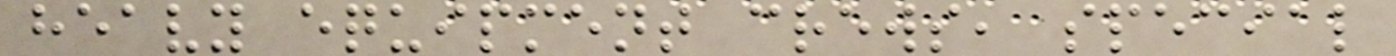heavy equipment crews, special
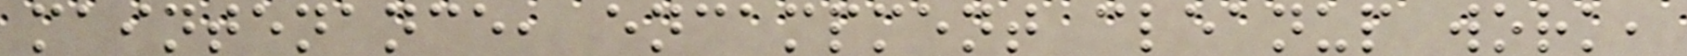maintenance, encampment cleanup work,
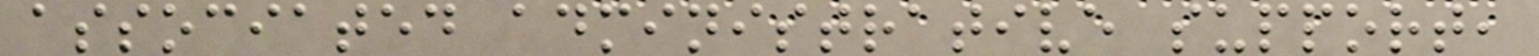associated administrative support,
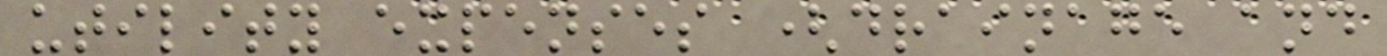utility expenses (drainage and
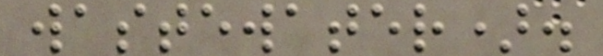wastewater).
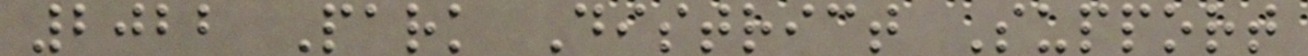2022 Park District Support
